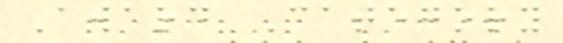Award Category
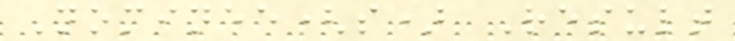Nominee(s) Result
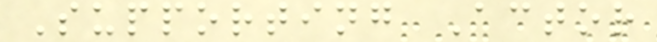Supporting Actor
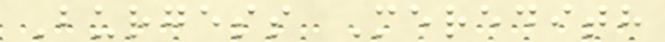Burgess Meredith
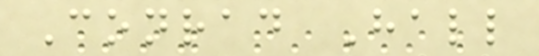Conrad Hall
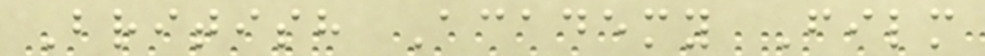British Academy Film
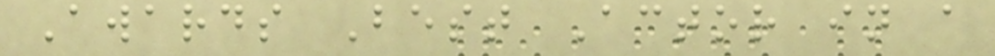Awards Best Actor in a
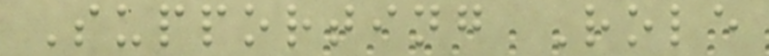Supporting Role
